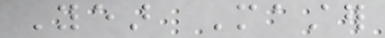Year Master
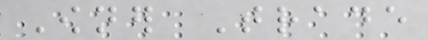Owner Trade
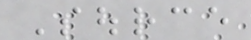Source
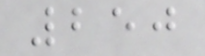250
